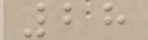28
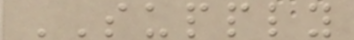SUPPLY
